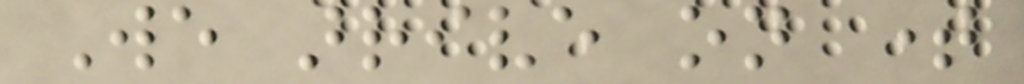We arrive on time
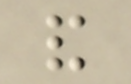and
